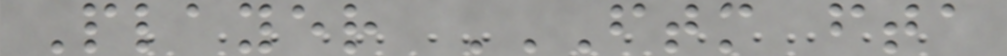Player FTM FTA
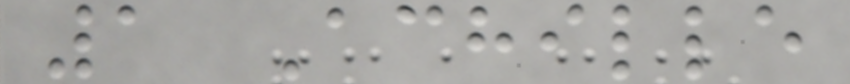1 Achille
